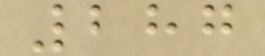287
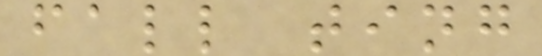fall ting
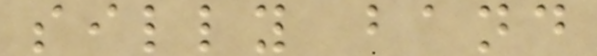silly band
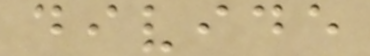divide
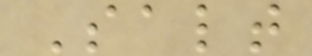Salt
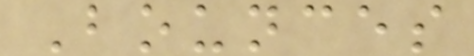Bounces
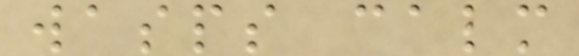wasps calm
